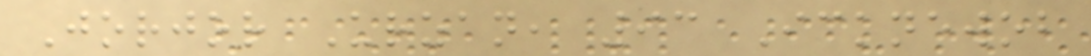Jorjor Urzan, 93 Icknewob
